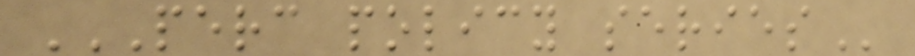PERC POLICY SERIES
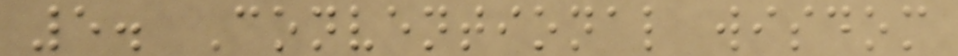5. Conventional wisdom
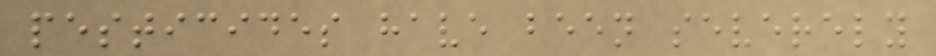pesticides have been severely
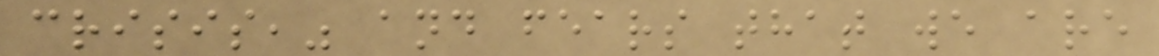crisis," and fears that we are
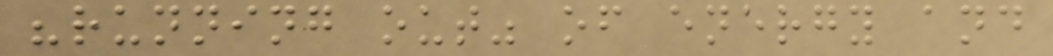"running out" of energy and
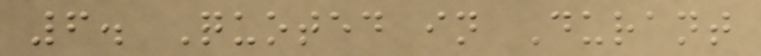6. Quoted in Durant
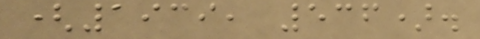(1939, 536).
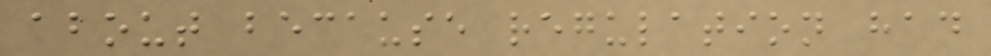about because regulation had
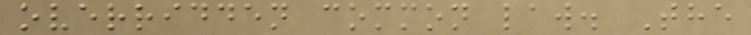overridden common law. The
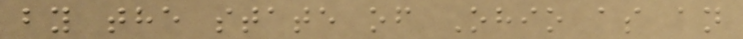by the state of Ohio as an
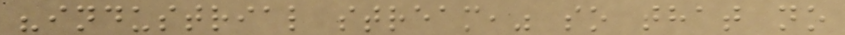"industrial stream," so that no
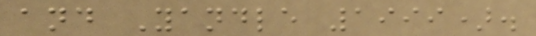and Yandle 1999).
